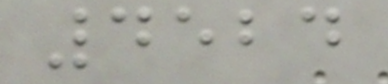4524
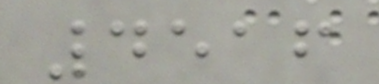4516
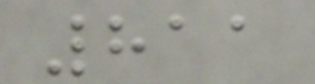811
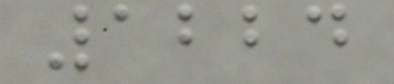1224
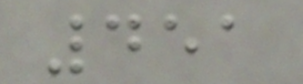451
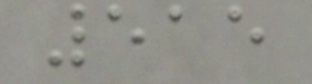515
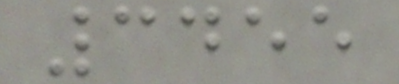3455
